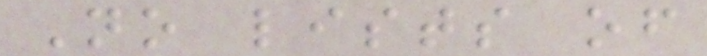No lists of
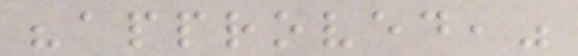"approved,"
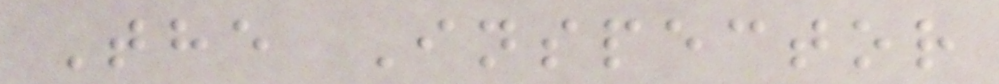The Inspector
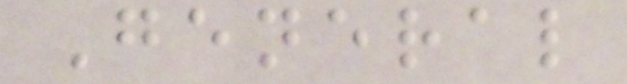General
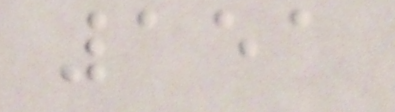151
